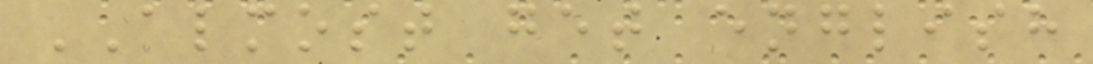ALMOST get english
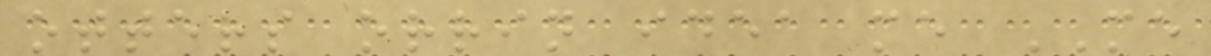otters orrin idea me ME
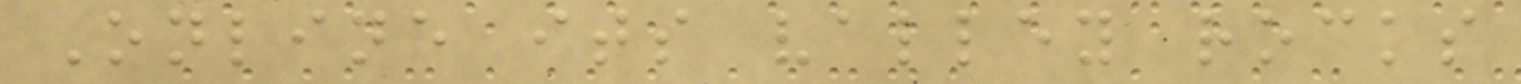Online its valley rocks
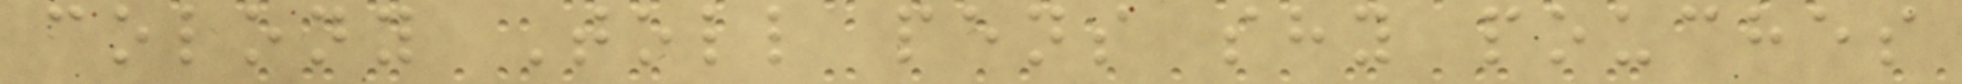colony Toll pens shy pouches
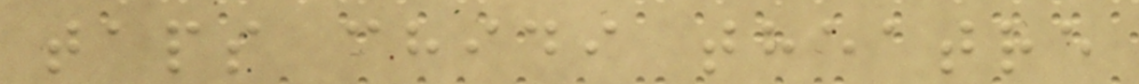taps chidi theatre
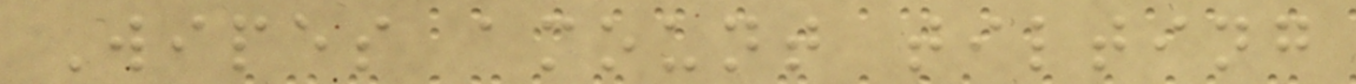Wipes amount tilting
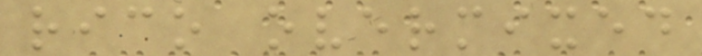rico overmixed
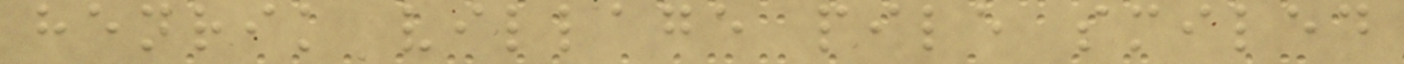henrik village pile smiled
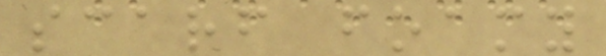scarf foamy
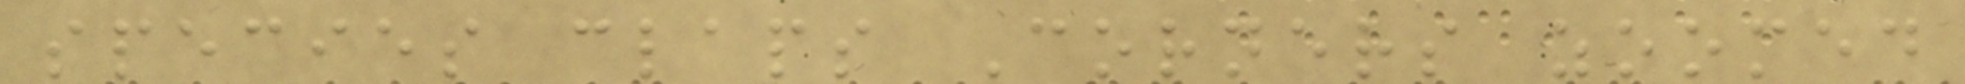species claps Corners zoomed
